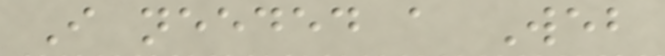I needed a Web
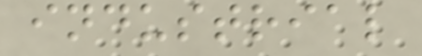industrial
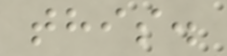this.
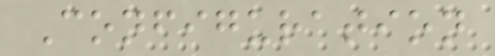Configuration
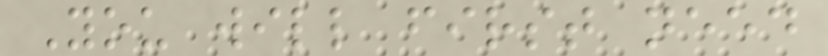You will first need
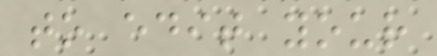to edit your
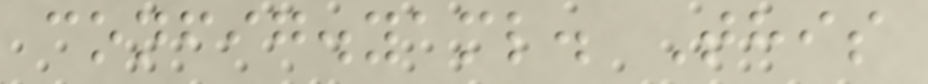config.yaml. This
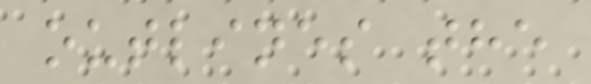outlines the
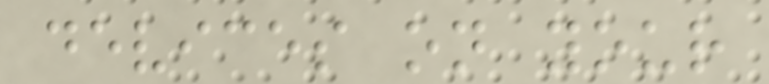devices on your
